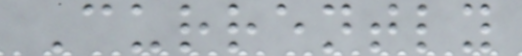Currently
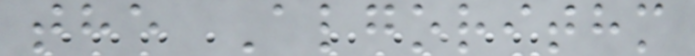the Algorithm
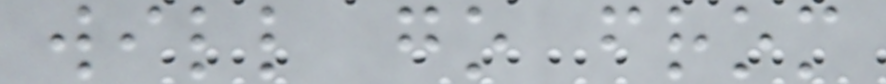will go from
